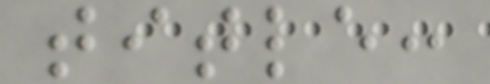title:
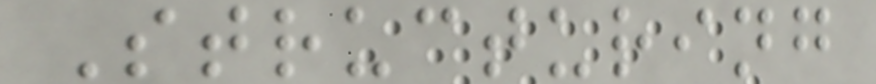Structuring
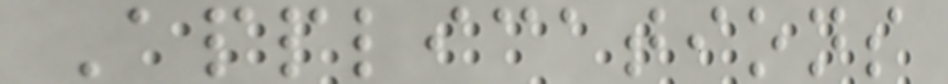Applications
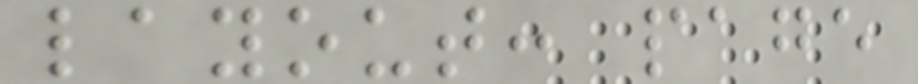layout: page
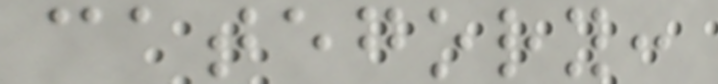category:
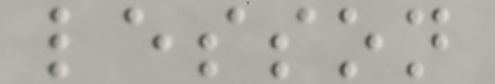lesson
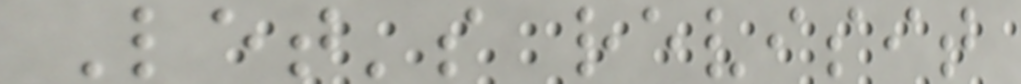Let's revisit
